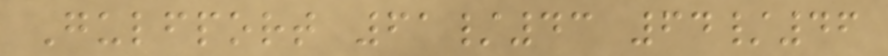Gulfport 61/43 64/46
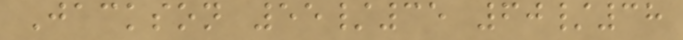Jackson 55/35 60/38
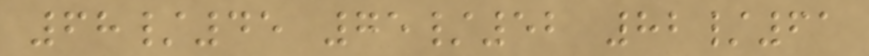68/45 75/52 82/61
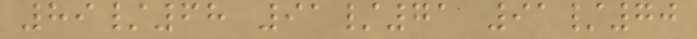89/68 91/71 91/70
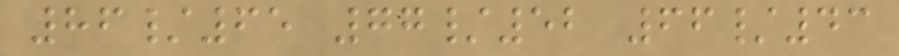86/65 77/52 66/43
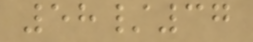58/37
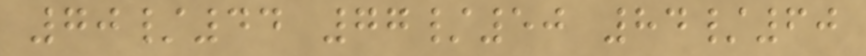70/44 77/50 84/60
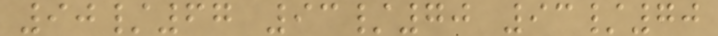90/67 93/70 93/70
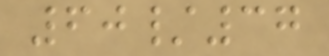60/37
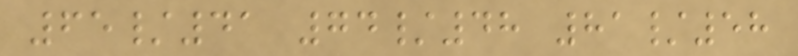65/41 74/48 81/58
